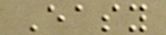Easy
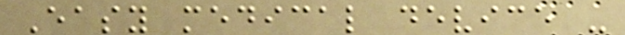Easy medical device -
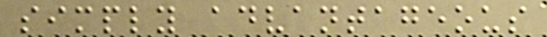simply advantageous
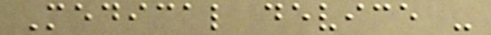Medical device -
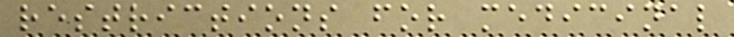restrictions for medicinal
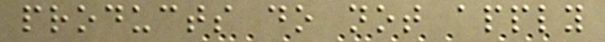products do not apply
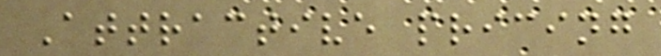Attractive pricing
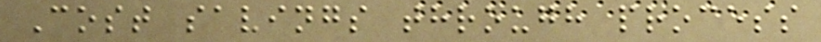Cost savings through process
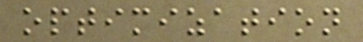optimization
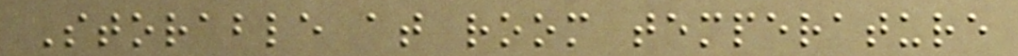Storable at room temperature
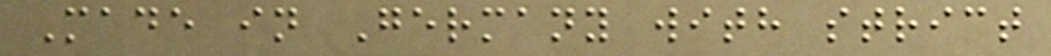Made in Germany with strict
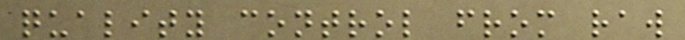quality control from raw
